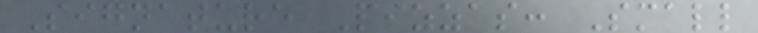Signature Pizzas: Small
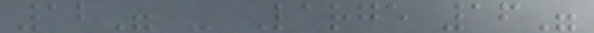12" - Large 16"
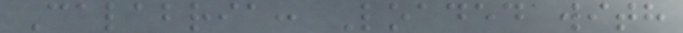Calabria: Loaded with
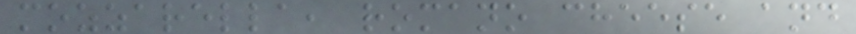mozzarella, romano cheese and
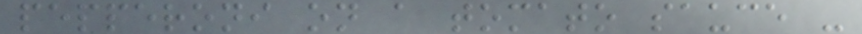pepperoni on a tomato sauce -
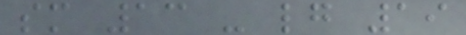sm 13 - lg 19
